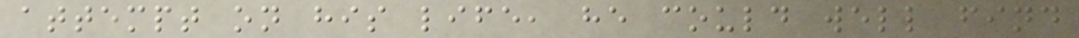attempt on his life, he could well find
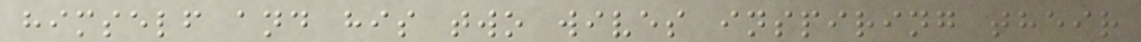himself and his two wives inspiring their
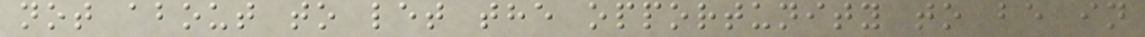not about to let the opportunity to be in
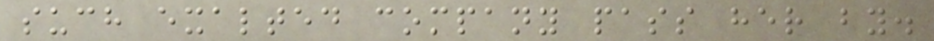such exalted company pass her by.
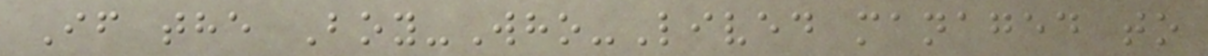If the Boy-Who-Lived managed to
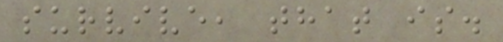survive, that is.
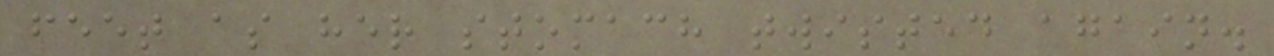feet as her stomach twisted again.
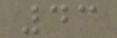43
